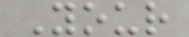Your
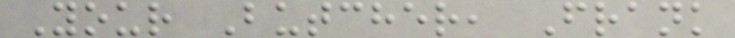Your Butcher, Frank
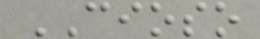CIOSO
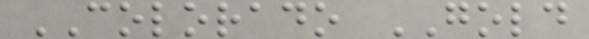COLORADO GOLD
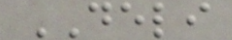DELI
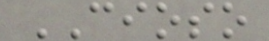CIOSO
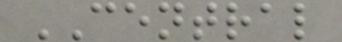CENTRAL
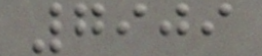7909
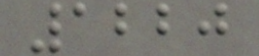1220
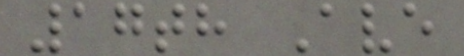17th Ave
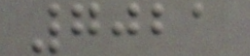7021
